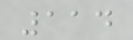114
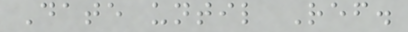Date until Ref.
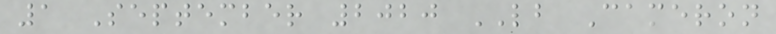1 September 2020 LB Cameron
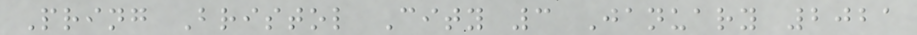Pring Bristol City 3 January 2021
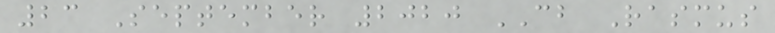23 September 2020 CB Rasmus
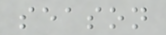season
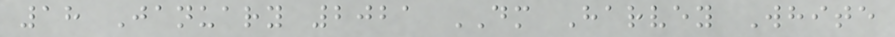18 January 2021 DM Harvey White
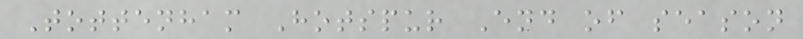Tottenham Hotspur End of season
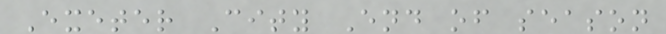Exeter City End of season
